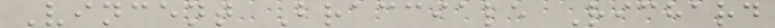Vincent Bracciale Richard
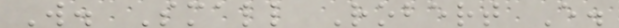W. Small Robert E.
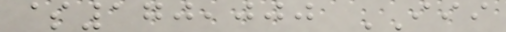$170,000 III
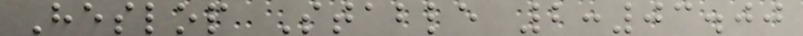Heslop Stable 2:03.00
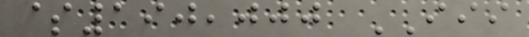$190,000 III
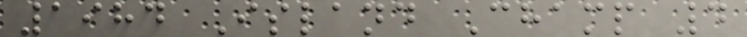1984 Island Champ 4
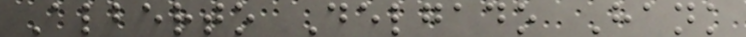Alberto Delgado Hank
